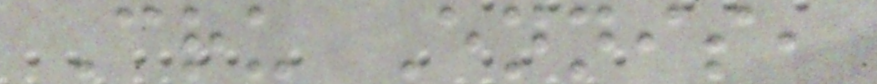Cru Ennis,
